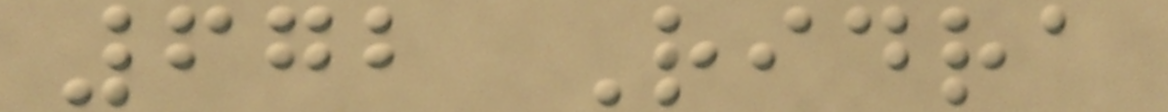672 Ridra
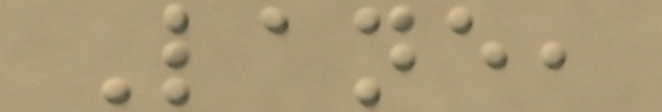Lane,
